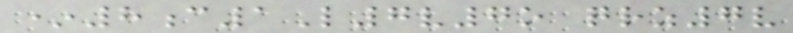*8c1L7v7o qrz7v
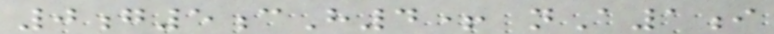0g5cH4+ nA1i
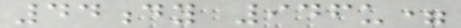44dy 946u=
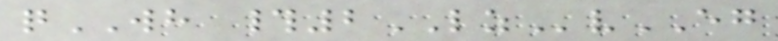qWH #2LZvEG
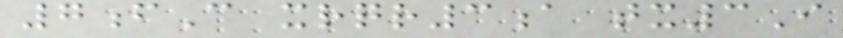7fC xrqr3a tx3I
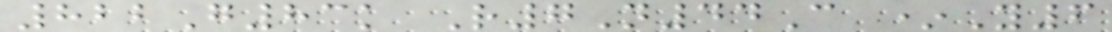822G83k R7N44C *Y6
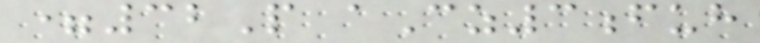=32P aCz3fuh
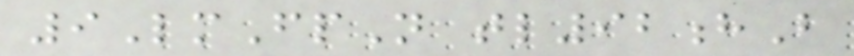9LmFpN tl92hB
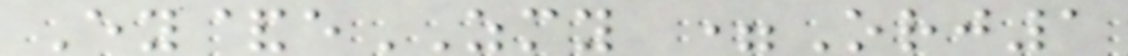Ey&eZMY =Orj1
